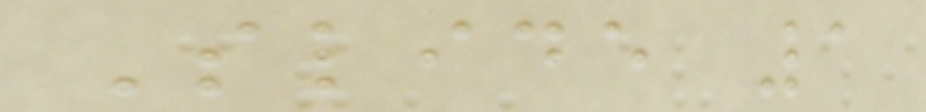Slide 1
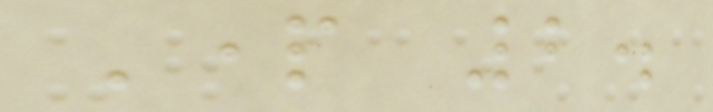Part 2.
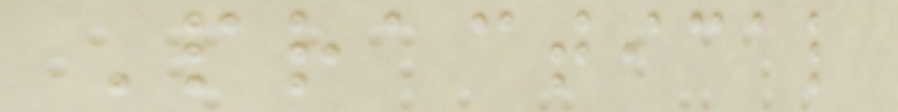Practical
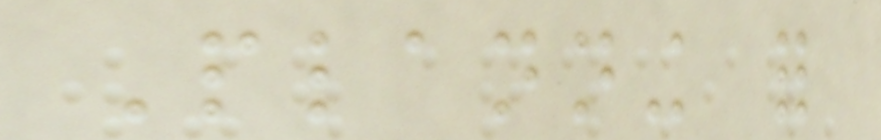Planning for
